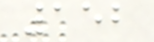152
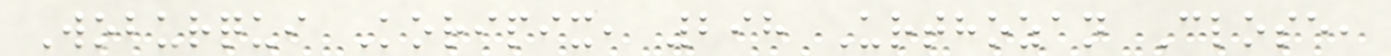Woburqui Koripix, 298 Urthozan Close,
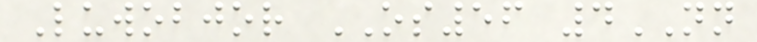Luwobjor OS56 4NN
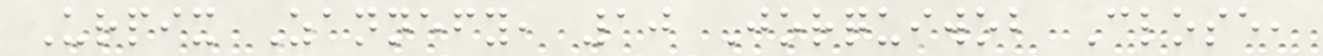Urpix Zannefy, 10 Jorquiwob Close,
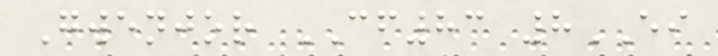Gwenjor CF83 8EI
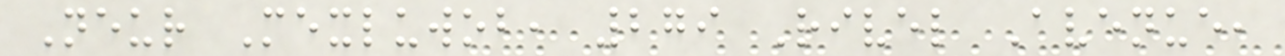Neur Mexluwob, 279 Rivel Avenue,
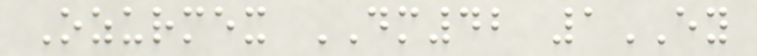Ozurmex DM42 1EY
